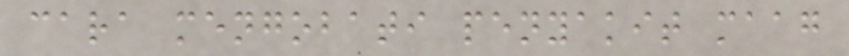cara mengobati penyakit maag
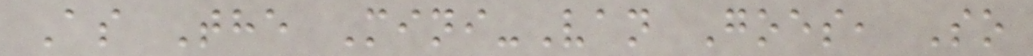As The Mini-Van Goes, So
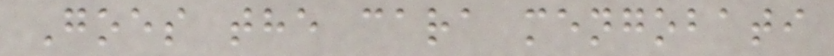Goes the cara mengobati
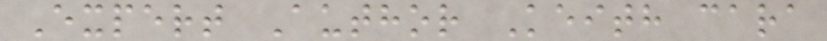Expert Author Keith cara
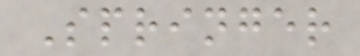Springer
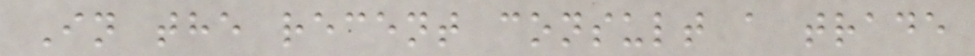In the recent consult a trade
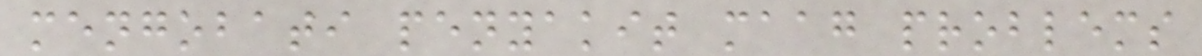mengobati penyakit maag problems
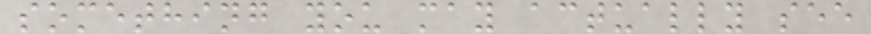something you may actually see
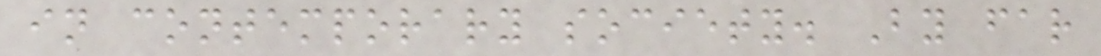in contemporary society. By far
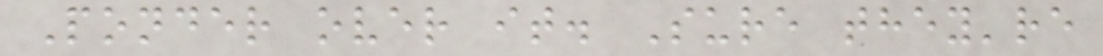Ponder over it. Sure they're
